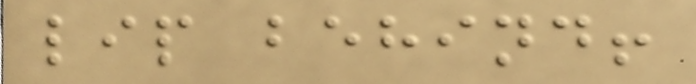lip behind!
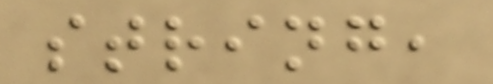string,
